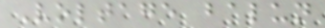Voltage balun
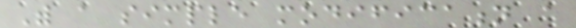With a simple modification a
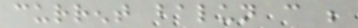current balun can be
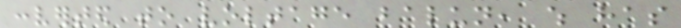converted to voltage balun, which has
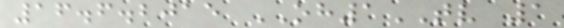16.6.2015 OH1TV 1
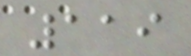119
